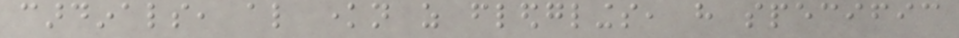cardinals, also known as fledglings, have specific
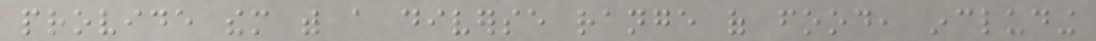provide them with a diverse range of food, including
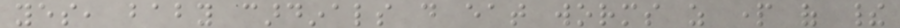yes, baby cardinals do eat worms as part of their
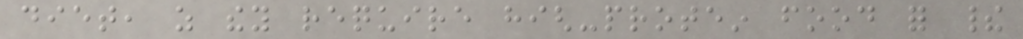diet, as they require high-protein food for their
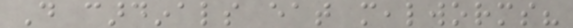Do cardinals eat mealworms?
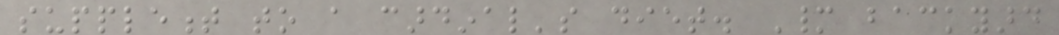supplement to a cardinal's diet. Many backyard
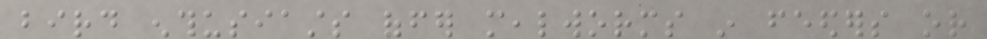bird enthusiasts offer mealworms in feeders or
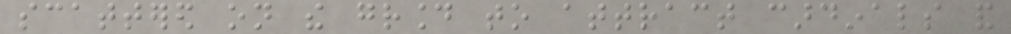scattered on the ground to attract cardinals and
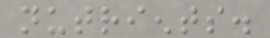nutrients.
